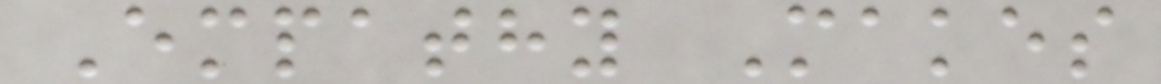Empathy Makes
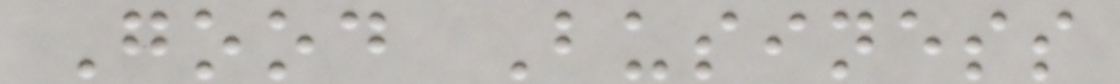Good Business
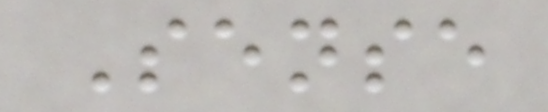Sense
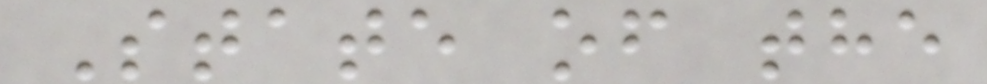State of the
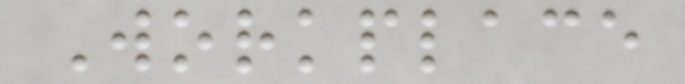Workplace
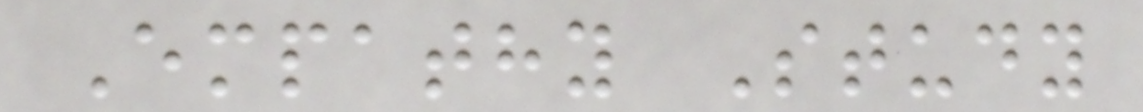Empathy Study
